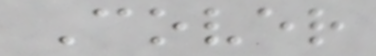Cover
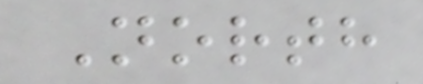North
